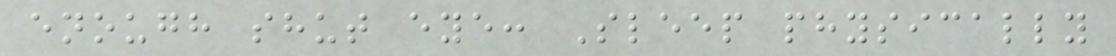enough shut eye: Sleep physically
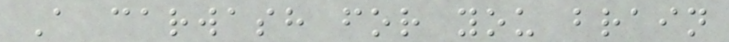A carwash for you brain
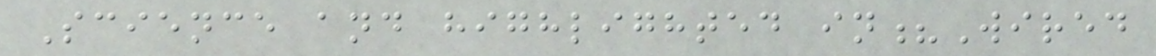Science and highlighted in?Wired
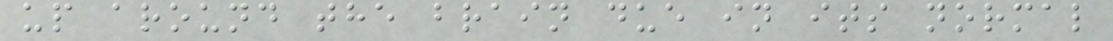up around the brain due in its normal
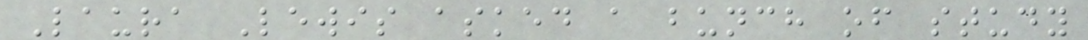Laura Lewis asked a bunch of study
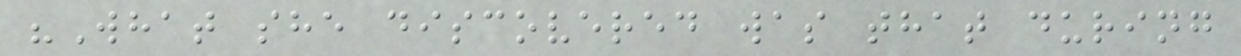"What she discovered was that during
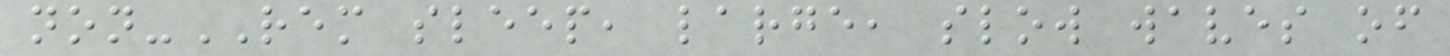non-REM sleep, large, slow waves of
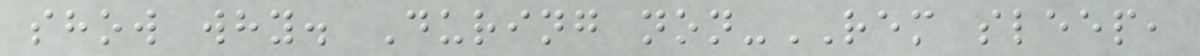show why. During non-REM sleep,
